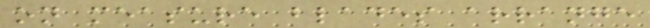on measure blades arrange
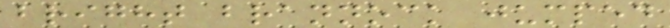bright brannock jumped
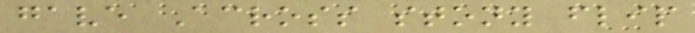gave Across stony flip
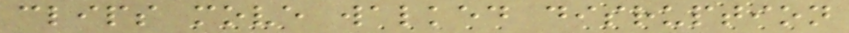clips move walked disruption
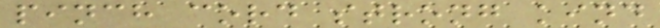pinch cord strong kind
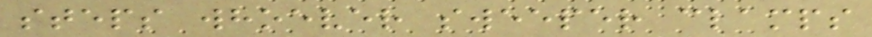steps whoever sweeper clamps
